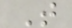T
